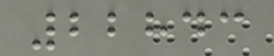22843
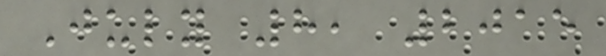July 8, 2015
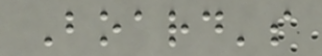Board's
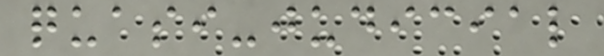quasi-judicial
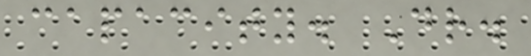capacity. Dr.
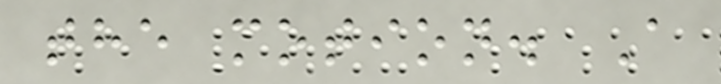the motion. A
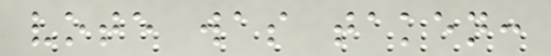vote was taken:
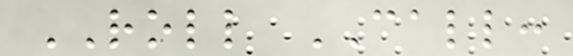ROLL CALL:
